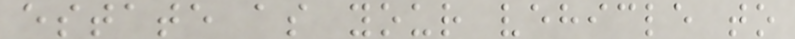estate as your vehicle to
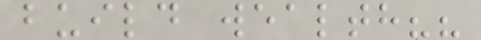build wealth??
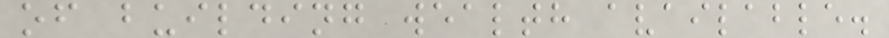of building wealth available.
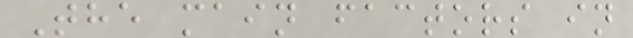The main factors in
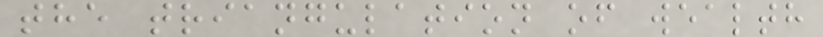the triangulation of wealth
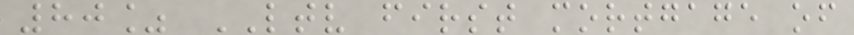80% LTV first mortgage of
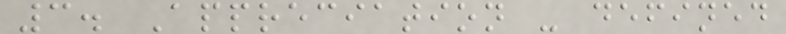3. Appreciation - defined
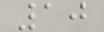10
